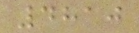4810
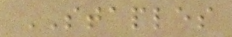STAPLES
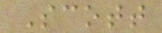Scott
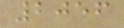2056
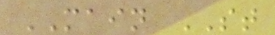MAIN ST
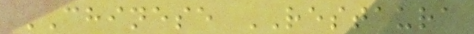CHINESE RESTAURA
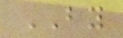BY
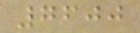7600
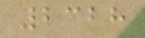2328
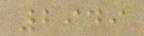2949
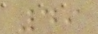49
